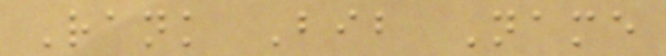Rank Bib Name
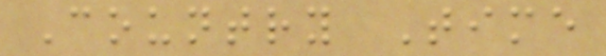Country Time
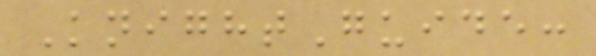KnightGuide:
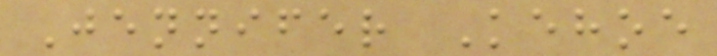Jennifer Kehoe
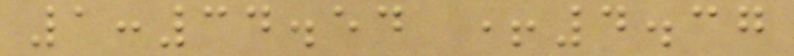1:34.54 +4.37
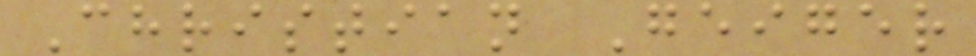Christian Geiger
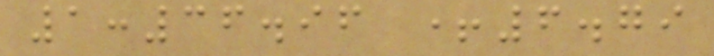1:36.96 +6.79
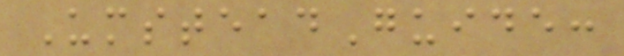UmsteadGuide:
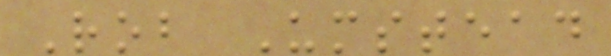Rob Umstead
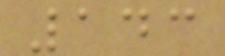143
